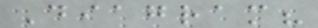Diagram?
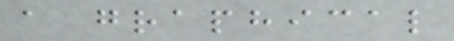a graphical
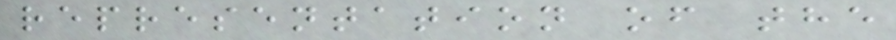representation of the
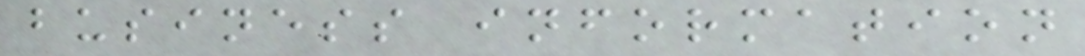business information
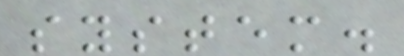system.
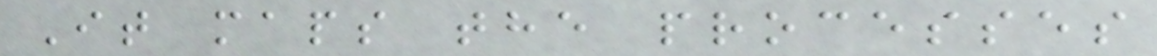It maps the processes
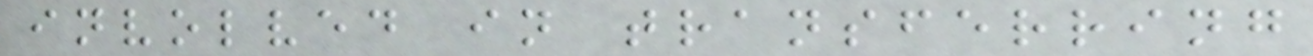involved in transferring
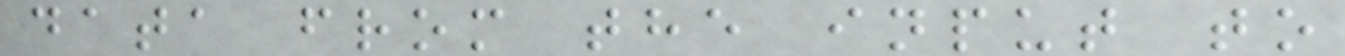data from the input to
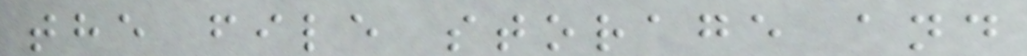the file storage and
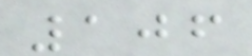106
